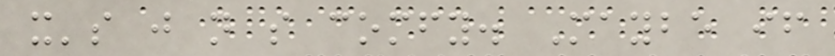it's just not so comfy. Maybe if
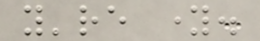you're young.
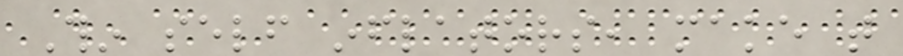Thin self inflators, make that
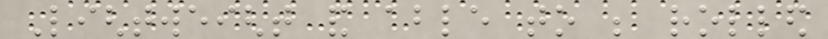Lightweight and able to be rolled
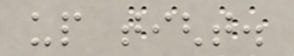up tight.
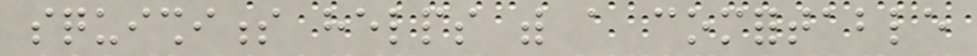squishiness helps with a comfortable
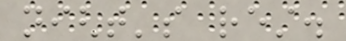night's rest.
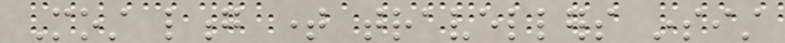Most long time travellers insist
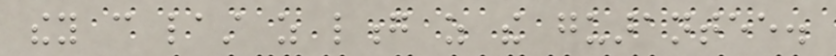they can last as long as the guarantee.
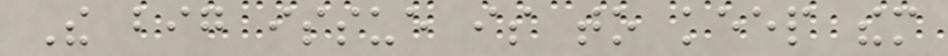The big issue is to keep them
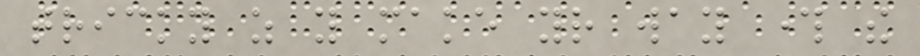tricky as you make your way through the
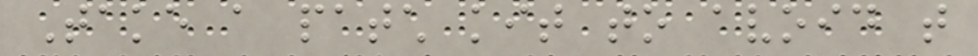Take a patch kit to avoid that
